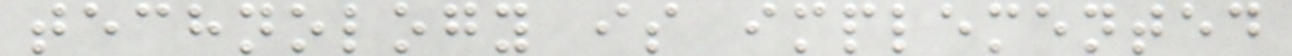technology is implemented
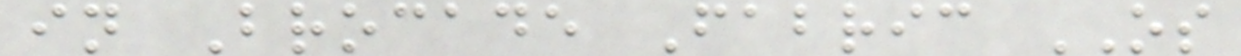in Brocade Fabric OS
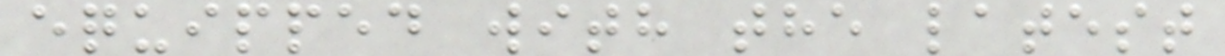equipped with the latest
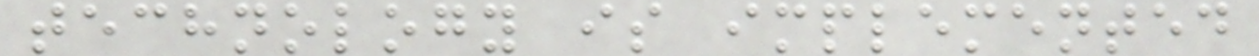technology is implemented
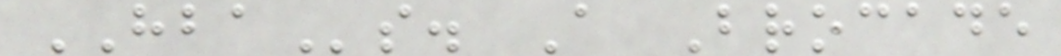HBAs. A Brocade
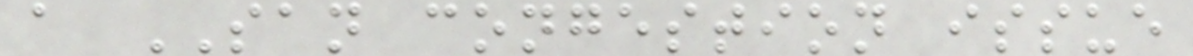a SAN congestion issue
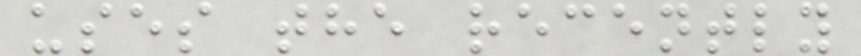uses the recently
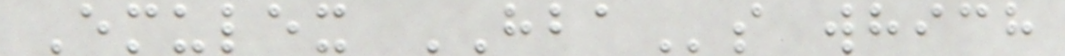Emulex HBAs which
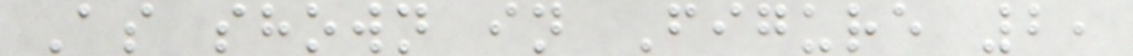As shown in Figure 2,
